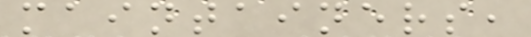maintainers,
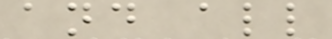and all
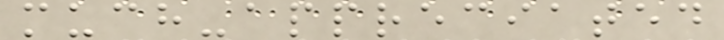much-appreciated
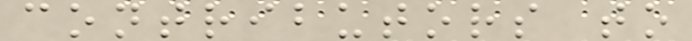contributors to
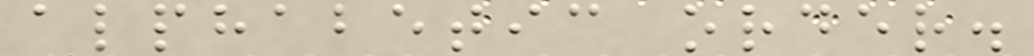alphabetic order.
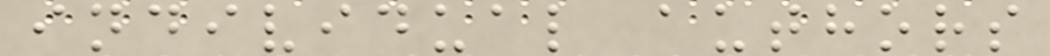individual authors
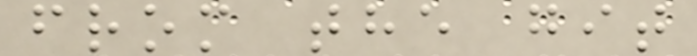from the git
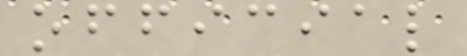official
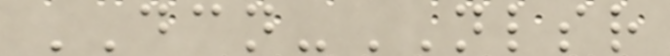DCN-NLSR
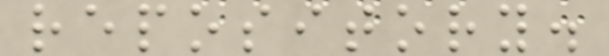repository.
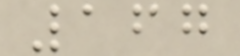167
